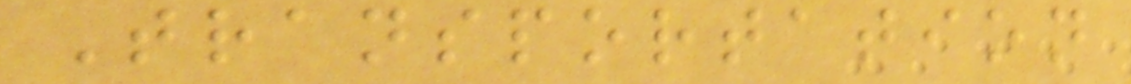Transportation
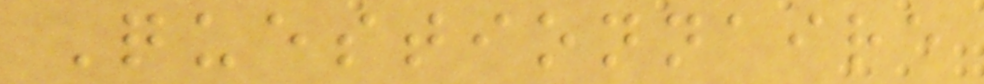Questionnaire
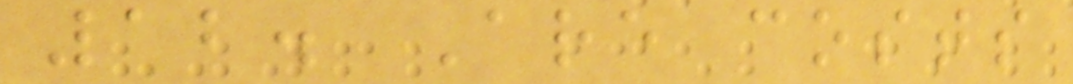12. Are costs
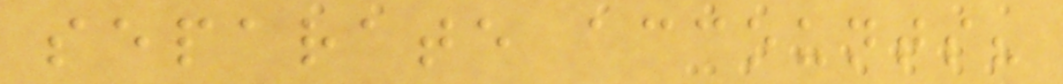separate accounts?
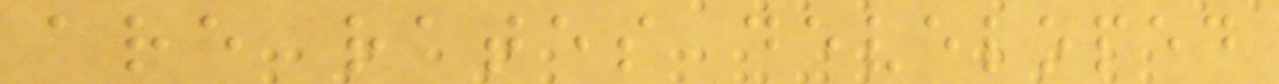are rates developed
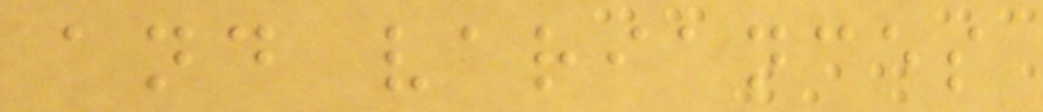and variances
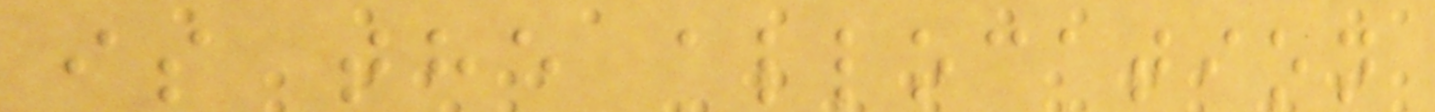is the allocation
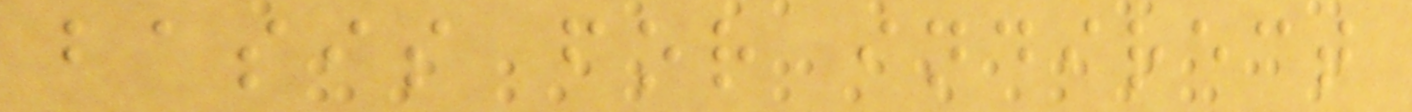basis for indirect
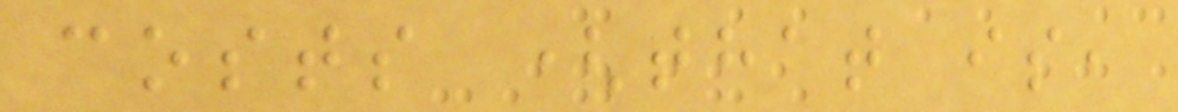costs (that is,
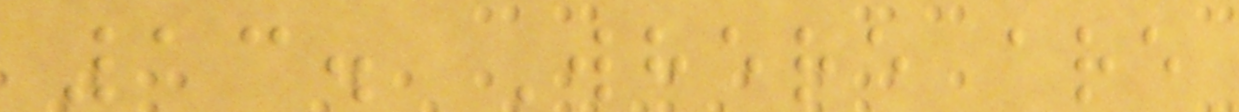13. Where are
